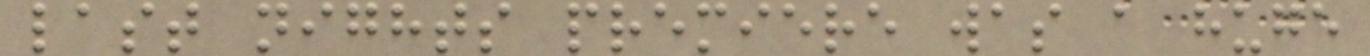last nights premiere was a huge
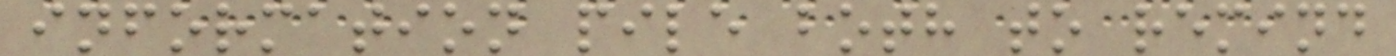information pile both to remind
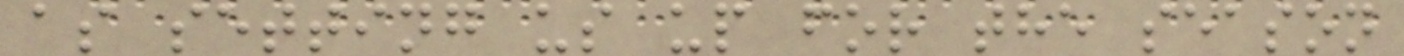as setting us up for the season
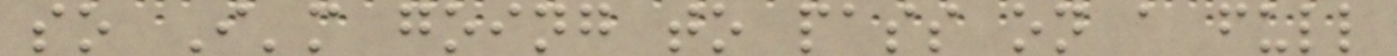so I'm going to pass on a full
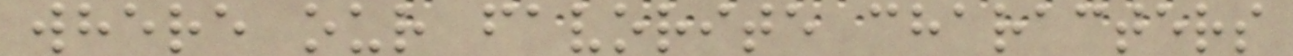where our favorite characters
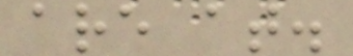are at.
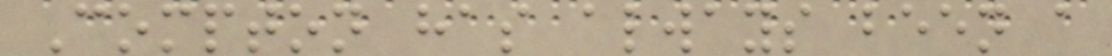Compton has always been a
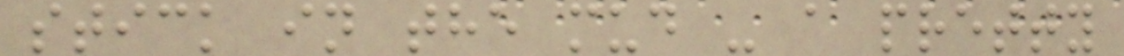stick in the mud - a pretty
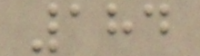184
